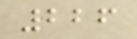226
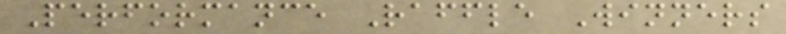Performance Raffle Winners
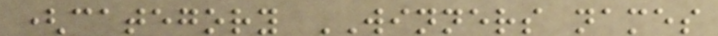(category WINNERS names
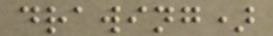drawing)
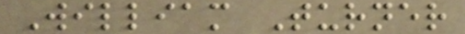William Turner
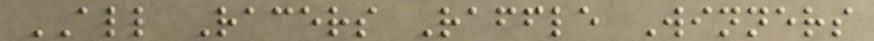ALL Racers Raffle Winners
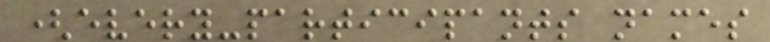(every-participants names
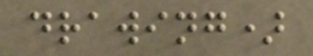drawing)
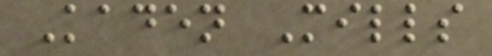Kaden Mills
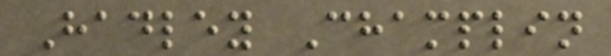Hadley Champlin
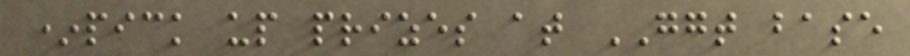*pick up prizes at GGT base
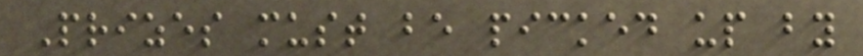Prizes must be picked up by
